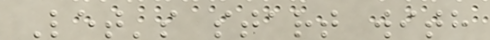Let's start with
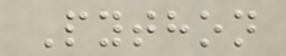Python
